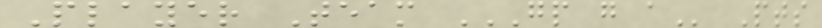Player Team GP G A Pts
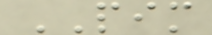PIM
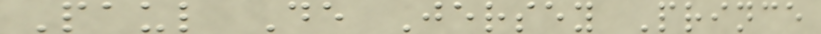Paul De Jersey Prince
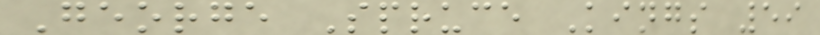George Spruce Kings 59
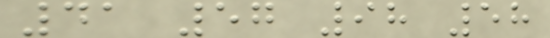41 57 98 58
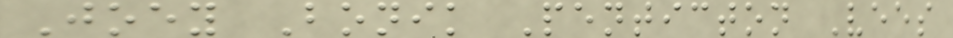Joey Bonik Penticton Vees
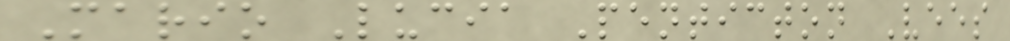Mario Lucia Penticton Vees
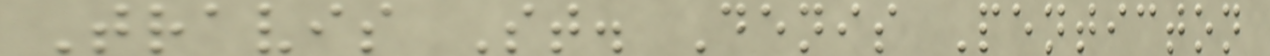Travis St. Denis Penticton
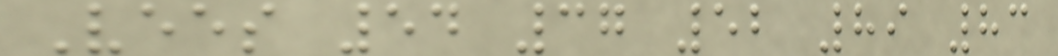Vees 54 37 52 89 83
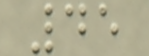45
